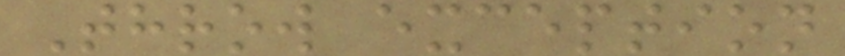Throw exception
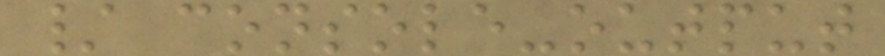/ console-output
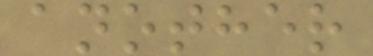another
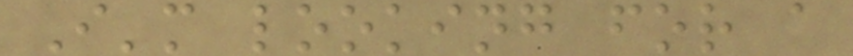I'm looking for a
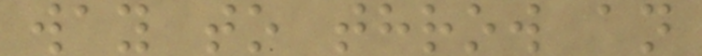way to throw an
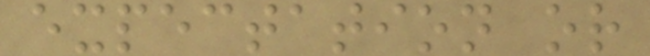expectation or
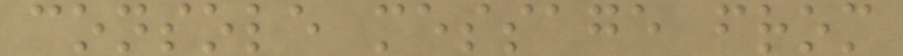console message from
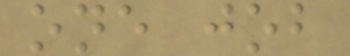one job
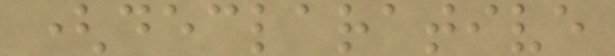(declarative
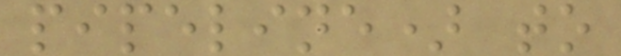pipeline) to
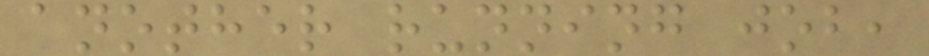another running job,
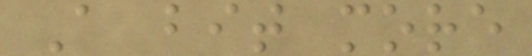A bit more
